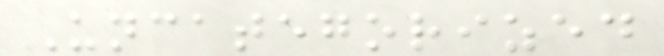Uncategorized
